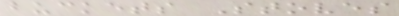buckets Stoves
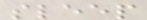sleep
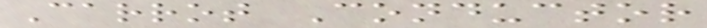Carrot Conductor
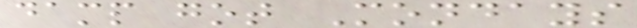damp got Mondays
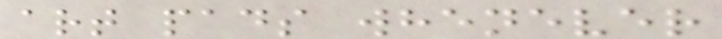art pads whenever
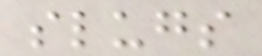slugs
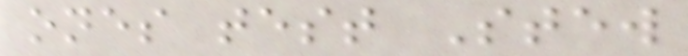ones test Stew
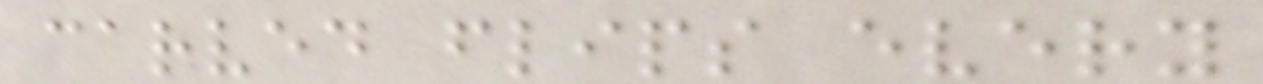carved flips every
